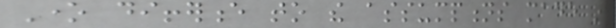One difference to the assumptions made in
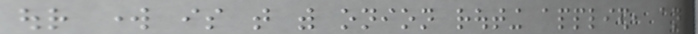our work is that with onion routing applied, an
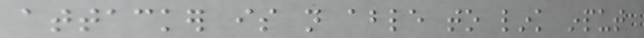attacker is not able to link input
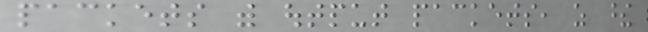packets with output packets, as these
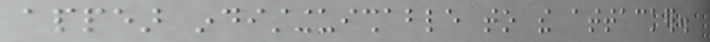appear indistinguishable to the attacker.
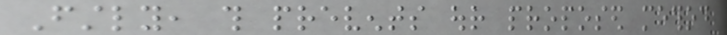Firstly, this prevents our proposed method
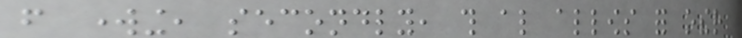from working, secondly, this also allows for other
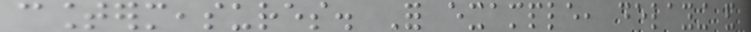countermeasures. For example, delaying and
